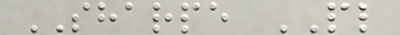SHARPE PL
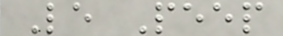Le Peep
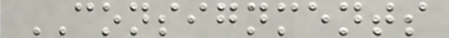CONSIGNMENTS
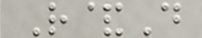R&D
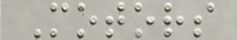Motors
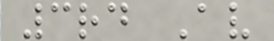3rd Av
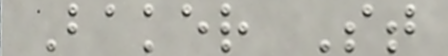Baker St
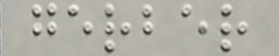gerber
